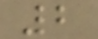2
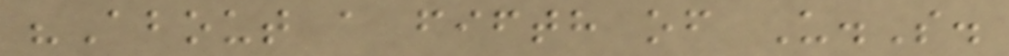"About a fifth of U.S.
